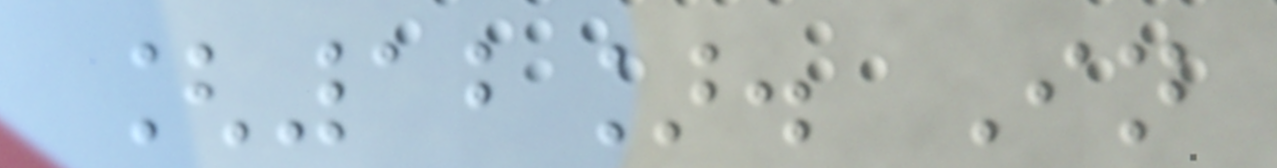[12]. In
